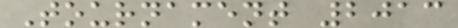Tournament 2013
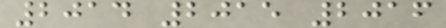2014 2015 2016
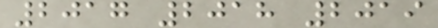2017 2018 2019
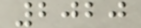2020
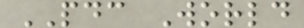PDC World
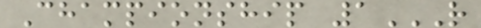Championship 1R
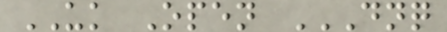UK Open DNQ
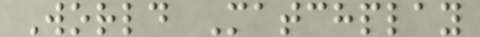World Matchplay
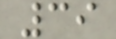39
